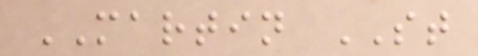MARTIN ST
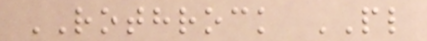ROTHROCK PL
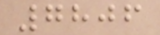7806
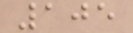105
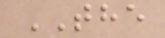THE
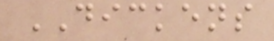DICKENS
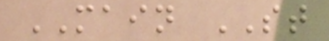MAIN ST
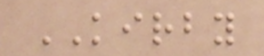KIRBY
